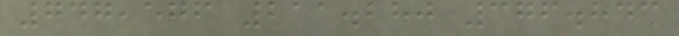747,576 211.280 376.843
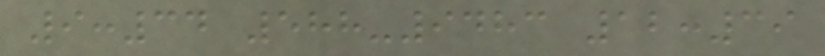9:34 588-9483 12:39
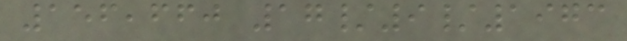156,660 17/9/1973
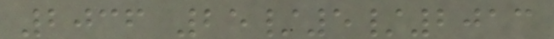2036 25/5/2013
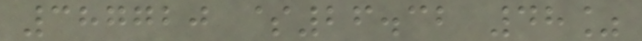387720 $26.32 48%
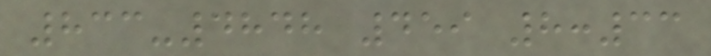833-4848 459 8:33
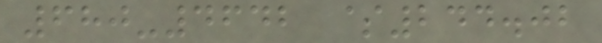680-4642 $244.02
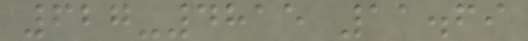627-4815 11.69
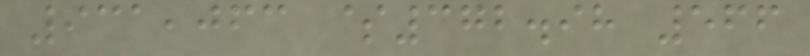931,063 $372.98 566
